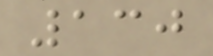130
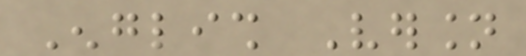English Version
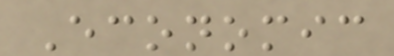Economic
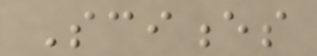Sciences
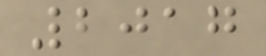2017
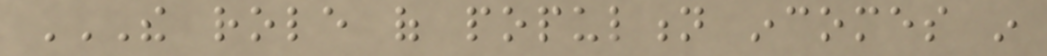THE ROLE OF POPULTION INCOMES IN
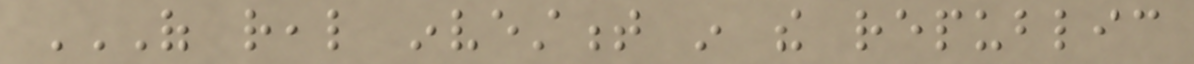OF REAL INVESTMENT IN THE REPUBLIC
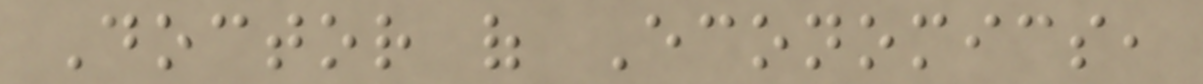Doctor of Economics,
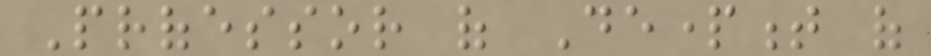Professor of Department of
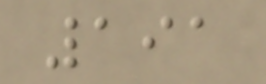191
